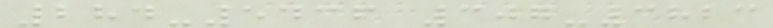284-5436 307-3823
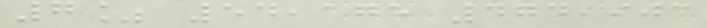7% 54,175 474,903
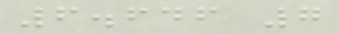6.646 7
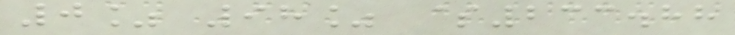0% 98% $233.88
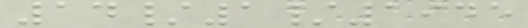14/1/1945
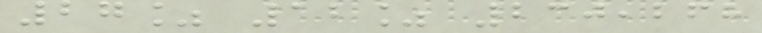27% 12% 230,268
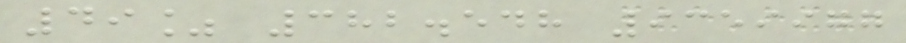49% 382.548 9359977
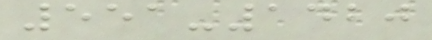551-1420
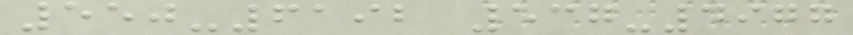550-6192 537-4977
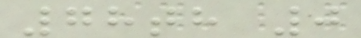78th 0
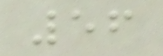56
